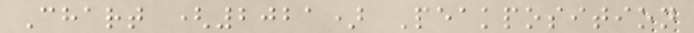Chart (2021) Peakposition
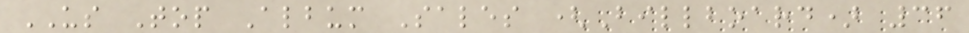US Top Album Sales (Billboard) 36
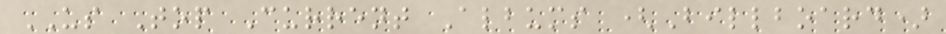US Top Current Albums (Billboard)
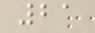21
